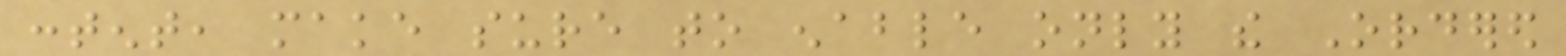content, make sure to enable only the Ordered
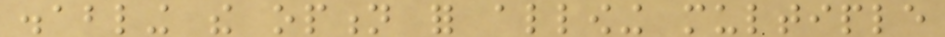disabling the option for allowing multiple
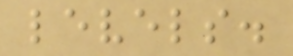levels.
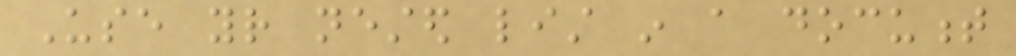Use your nested list in a document
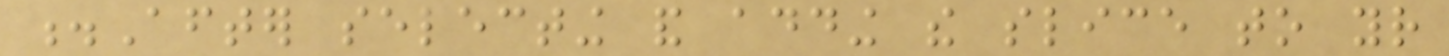.After selecting and adding the slice to your
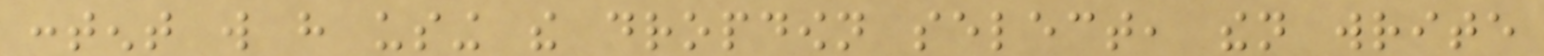content will have using the dropdown select, then write
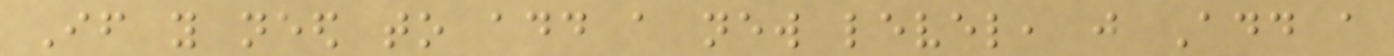If you need to add a new level, just Add a
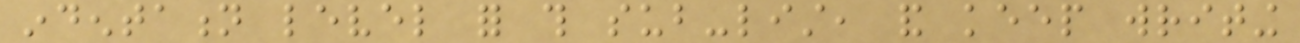indentation level for this sub-list, and keep writing
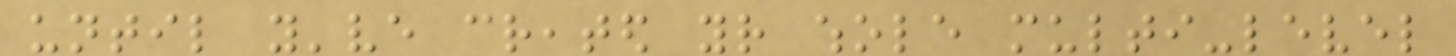until you've created your whole multi-level
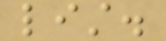list.
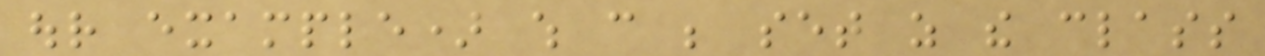our example) which can be set as the class
